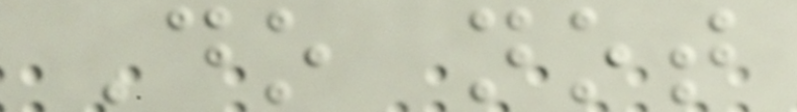Do not
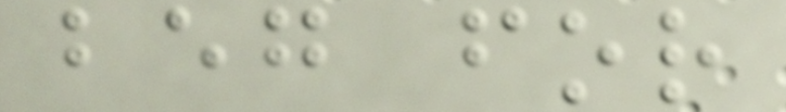beg for
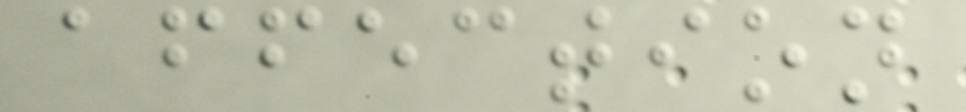affection
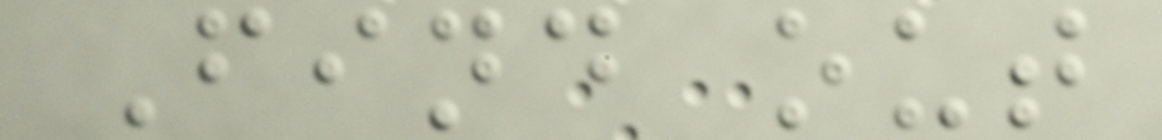Find out
